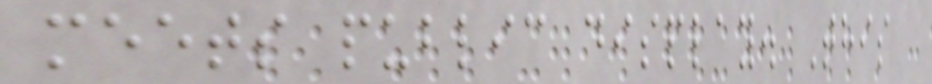meets public display. This
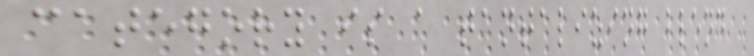category is a tantalizing blend
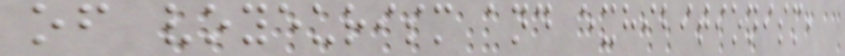of voyeurism and exhibitionism,
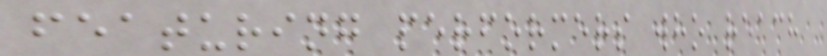featuring performers who reach
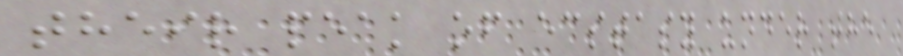their peak of ecstasy under the
